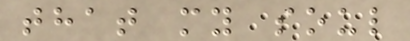that my soul
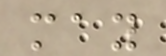may
